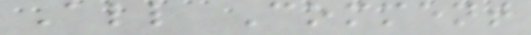All Comment
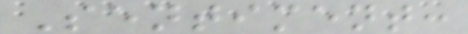Sentiment:
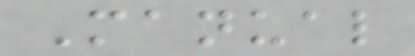Manual
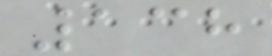138
